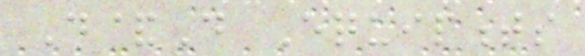D&D Equipments
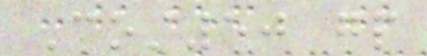Cost50 gp
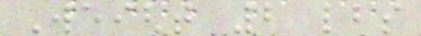Weight 2 lbs
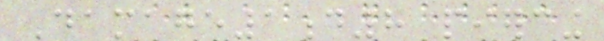Damage1d8 piercing
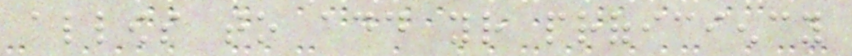allows to add your proficiency
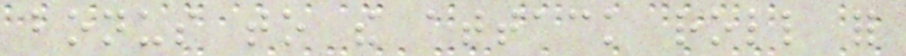bonus to the attack roll for
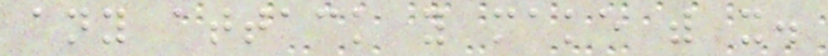any attack you make with it.
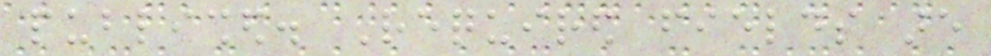published. Required fields are
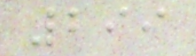299
